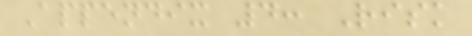Appendix 4: Risk
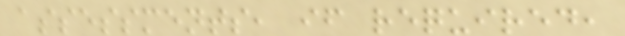assessments, if required,
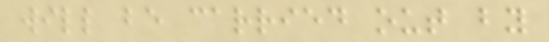will be carried out by
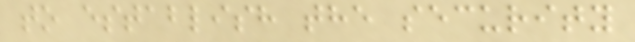to establish the security
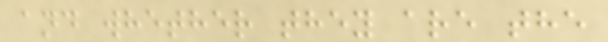and whether they are the
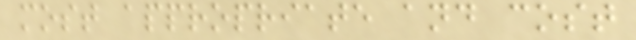most appropriate and cost
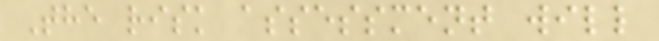The risk assessment will
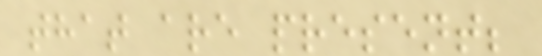that are present;
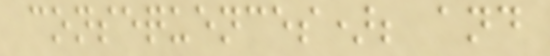consequences); and
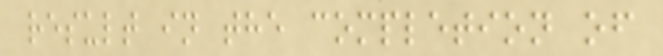result in the completion of
